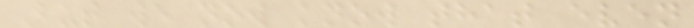But we now know that even
